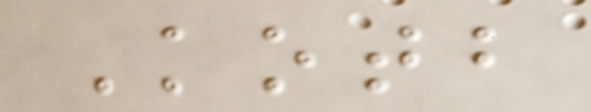Kotb
